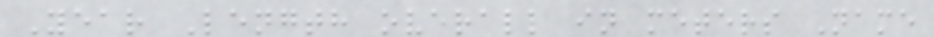Year Length overall in meters Name
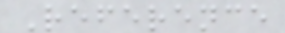Reference
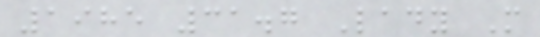1985 31.7 Lady M
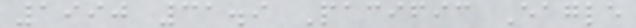1990 31.9 Pacific Eagle
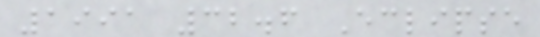1991 32.6 Eclipse
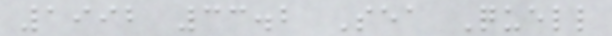1992 33.2 Sea Quell
